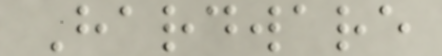Hardware
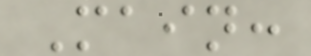Main:
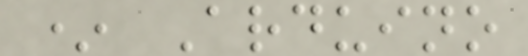* Arduino
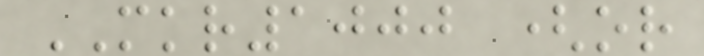MKR1000 (or
